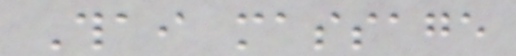Thai massage
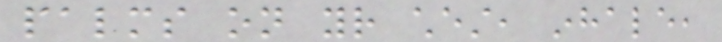palms on your chest, inhale,
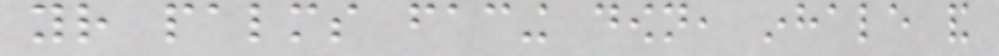your palms facing down, inhale and
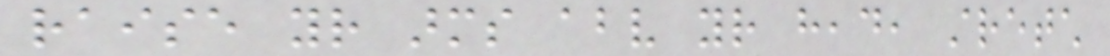raise your arms above your head, stretch
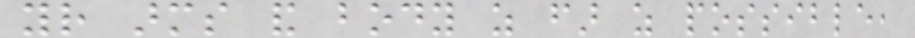your arms and body as far as possible,
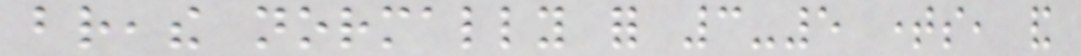breathe normally for 3-5 times, and
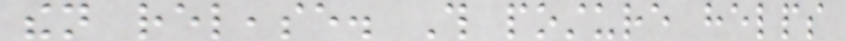then release. This posture helps
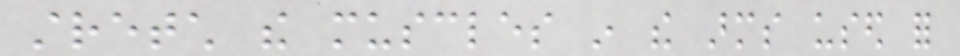stretch the muscles in the arms used for
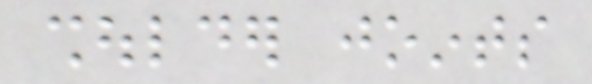shoulder joints
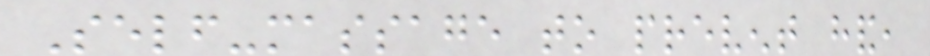Self-massage to prevent hand,
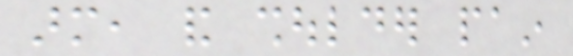arm, and shoulder pain
